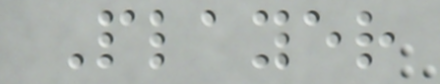Player
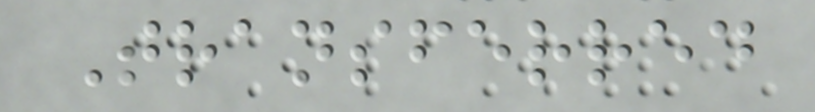Transferred
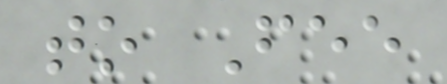to Fee
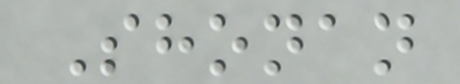Shonan
